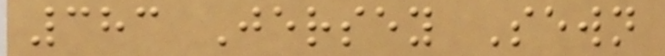383 Jersey Sewn
